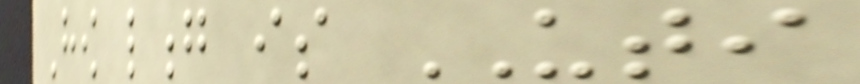How long is UTI
